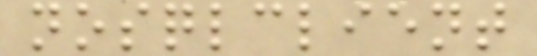nosqlclient
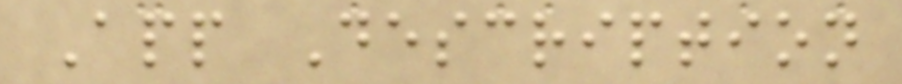App Description
